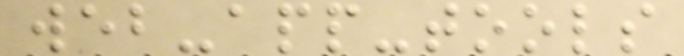web-app-tools
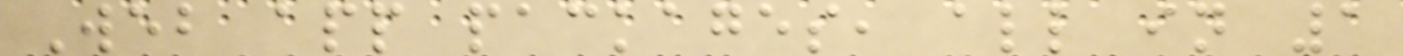Web app packages, all in 1
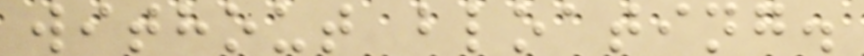without bloating.
